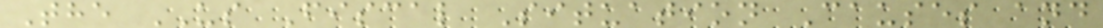The US Fiscal Situation Causes and
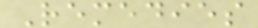Remedies
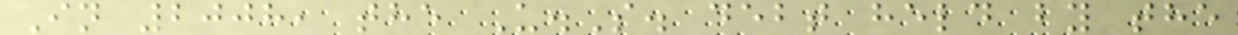In 2008, the U.S. debt held by the
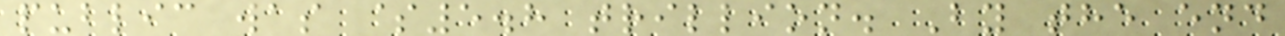public was $5.8 trillion. By the end
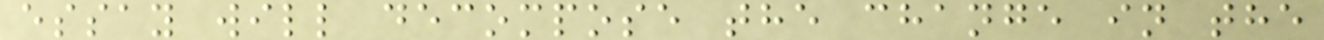essay will decompose the change in the
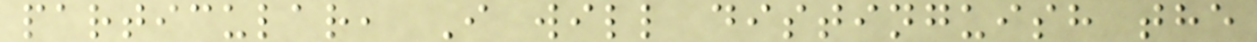particular, I will distinguish the
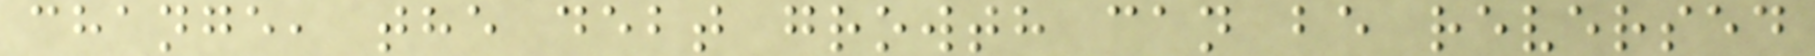change, the debt growth can be reversed
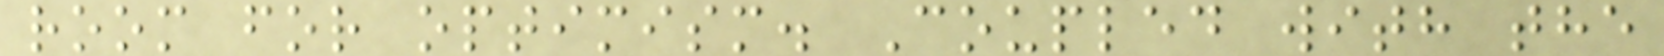room for optimism. Coupled with the
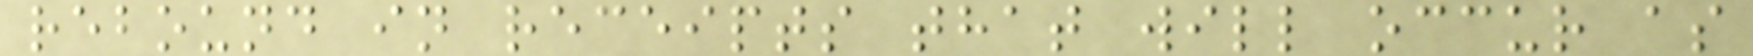rebound in receipts that will occur as
